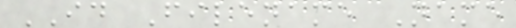ID Filename Name
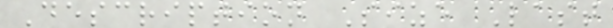Description Size Last
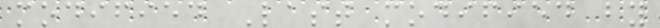modified Last modified by
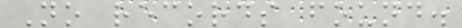No records found.
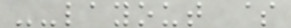--layout $
